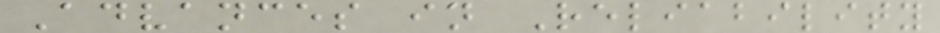Advances in Reliability
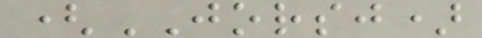(JORSJ)
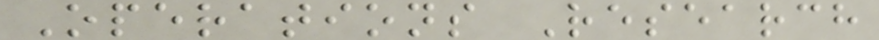Operations Research
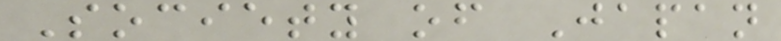Society of Japan
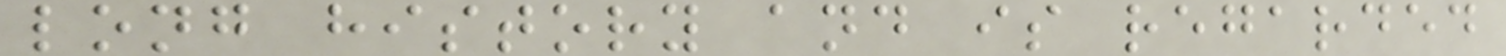long history and is regarded
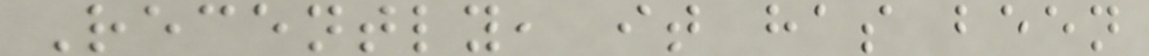Recently, it has been
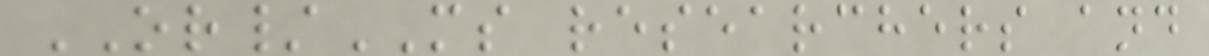OR/MS researchers and
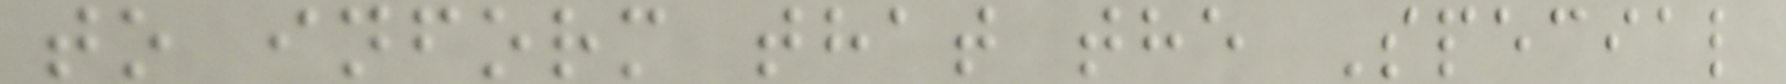to inform that the Special
